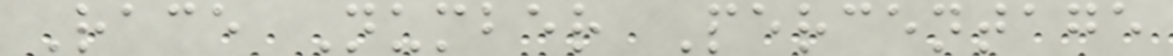Race Number Percentage
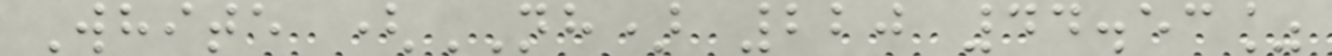White (NH) 220 44.53%
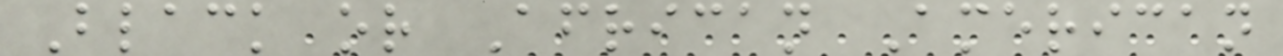Black or African American
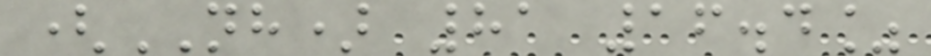(NH) 81 16.4%
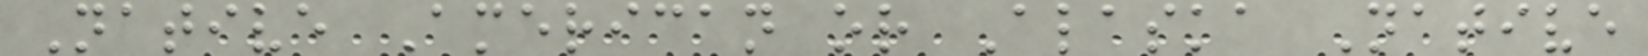Native American or Alaska Native
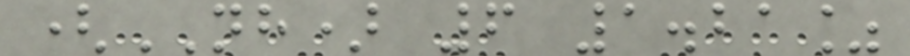(NH) 6 1.21%
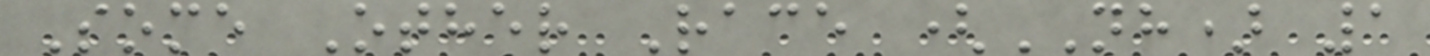Some Other Race (NH) 1
